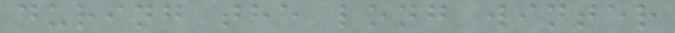during the long winter
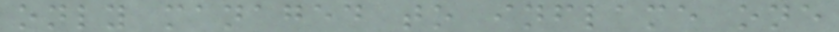only managed to inflame one
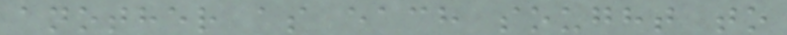another as each sought to
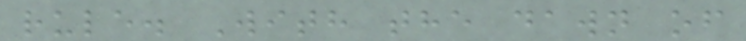rule. With the dawn of
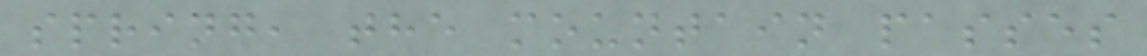spring, the mountain passes
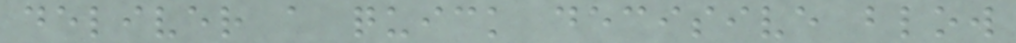deliver a quick decisive blow
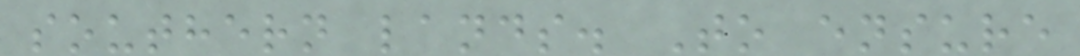southern lands. To ensure
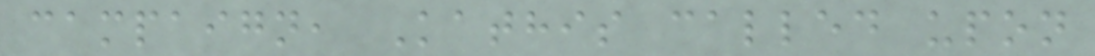campaign, Kathis called upon
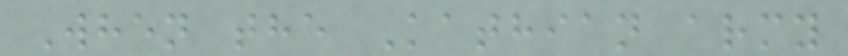When the Kathian army
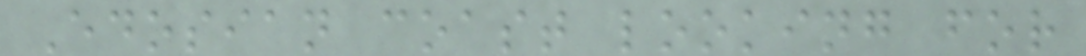Edosian coast looking for
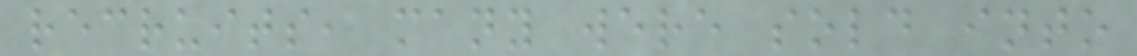recruits, many were sold into
